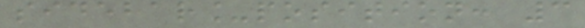sidebar_position: 3
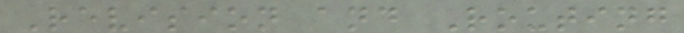Revision and Routing
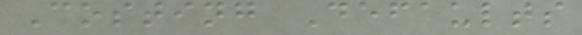Costing Defaults
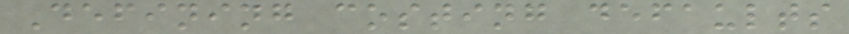Defining costing defaults
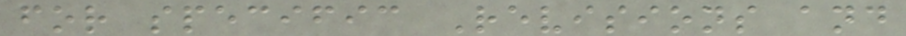for specific Revisions and
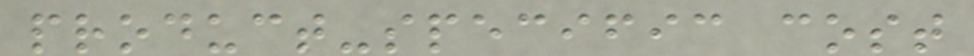product-specific cost
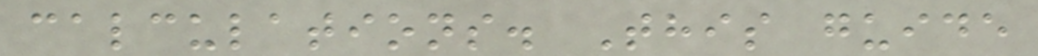calculations. This guide
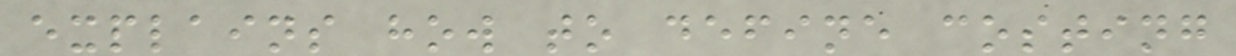explains how to define costing
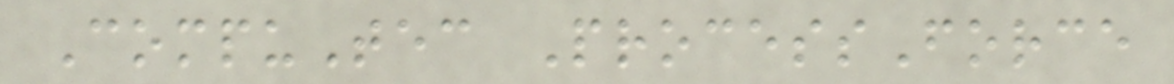CompuTec ProcessForce
